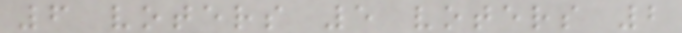6 voters 5 voters 2
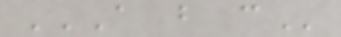A B C
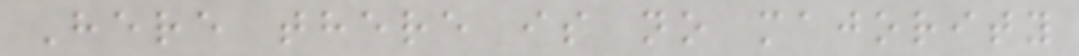Here there is no majority
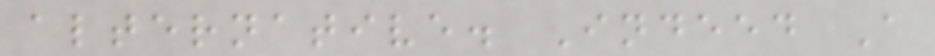alternative. Indeed A
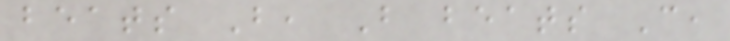beats B, B beats C,
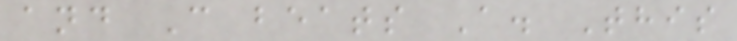and C beats A. This
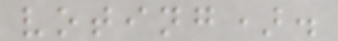voting).
